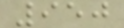950
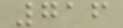716
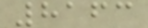8163
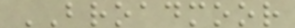BROADMOOR
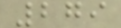279
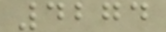4274
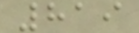819
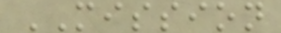MISSION
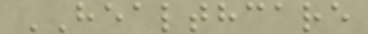HEALTHCARE
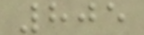805
